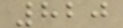820
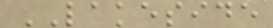LAKESIDE
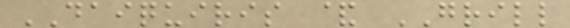DAIQUIRIS & GRILL
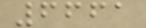6661
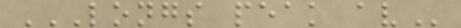LONGS PEAK AV
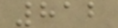812
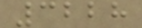3228
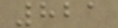821
